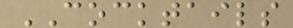COCKTAILS
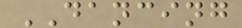DANCING
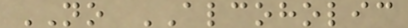NO ALCOHOLIC
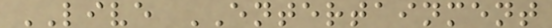LIVE ENTERTAINMENT
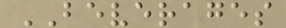BEVERAGES
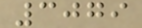3079
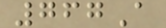767A
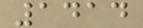1414
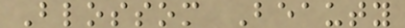Blossom Beauty
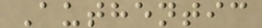Authentic
